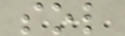sol
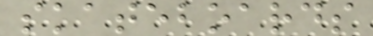skateboards
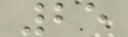25
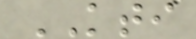KTI
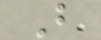B
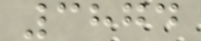3874
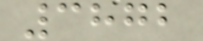3872
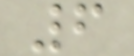6
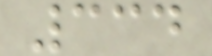334
